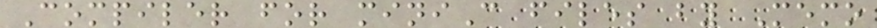Compiler for miniC files by Memo
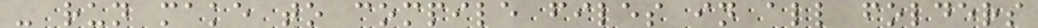- run make to compile files in all folders
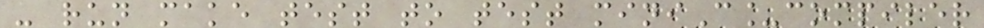- run make test to test miniC_compiler
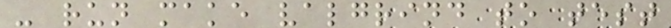- run make valgrind to test
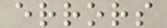errors
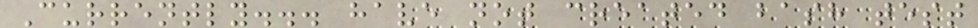Currently... have not created bash test
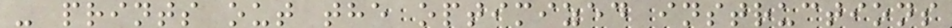- prints out the optimized instructions
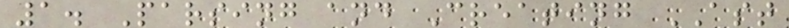1. Parsing and Creating AST
